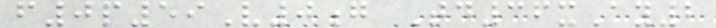f0p59V0g Td36xAy2
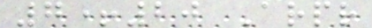7+20 Arpr
